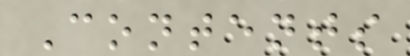Contents
